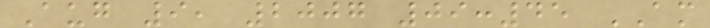Aug 9, 2007 09:45 AM
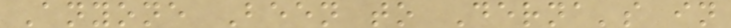Anyone Been to Derna's in
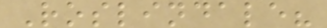Roslindale?
